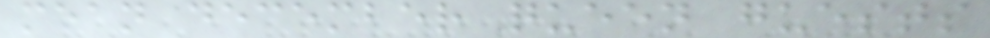mean december queen guests
